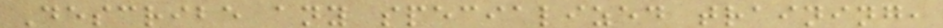Describe any specialized training,
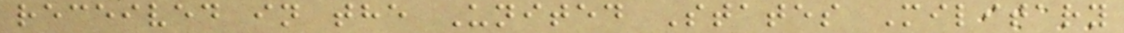received in the United States Military
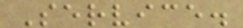Service.
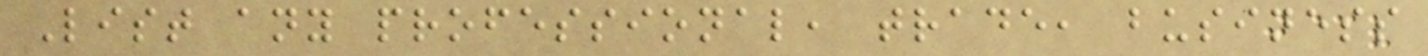List any professional, trade, business
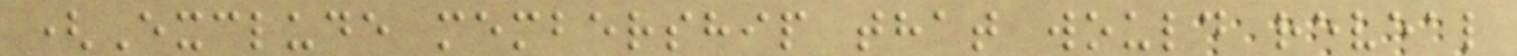(Exclude membership that would reveal
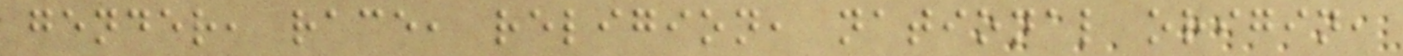gender, race, religion, national origin,
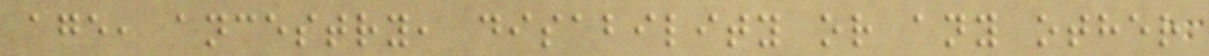age, ancestry, disability or any other
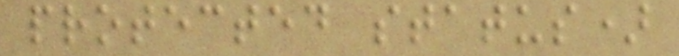protected status)
